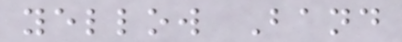yellow Band
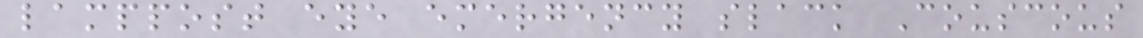lamppost eye emergency slack Couscous
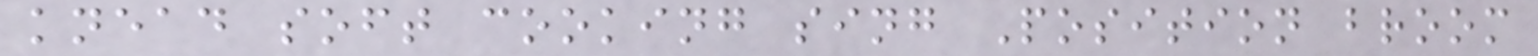knead soft cooking sing Position broom
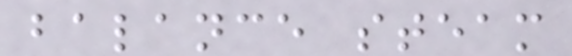balance steam
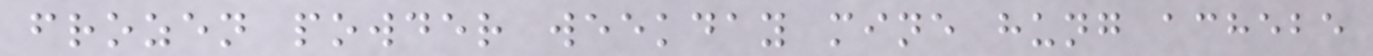frozen powder weekday mine hung achebe
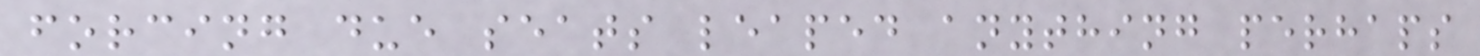forcing due seats leaped anything perhaps
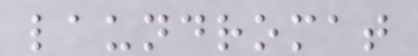laundromat
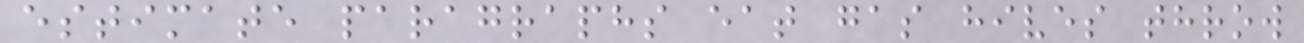estimate paragraphs eat gas hives throw
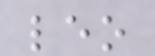leo
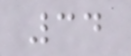34
